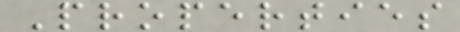Properties
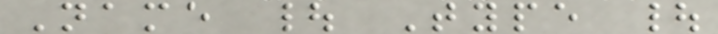Name | Type |
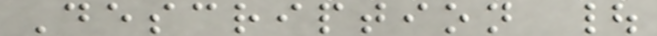Description |
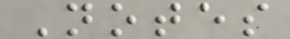Notes
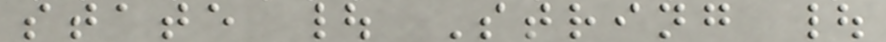state | String |
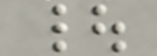|
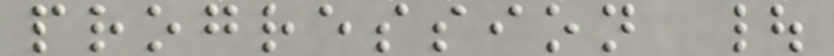progression |
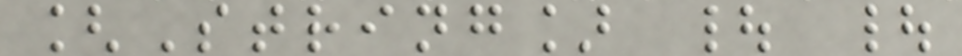[String] | |
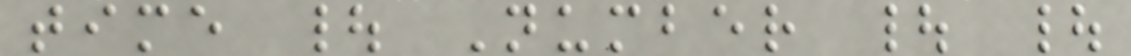time | Number | |
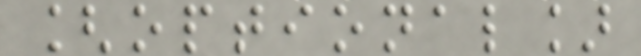[optional]
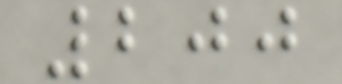200
